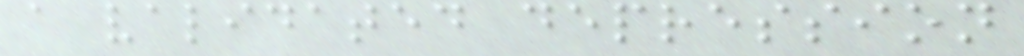a validated depression
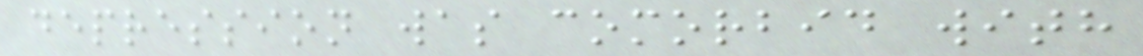depression was comorbid with
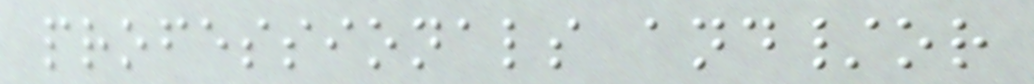professionals and/or
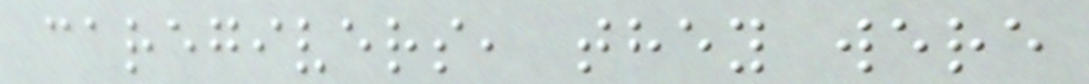caregivers, they were
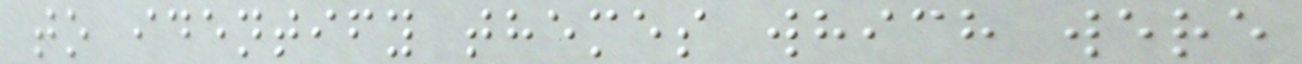to identify themes which were
